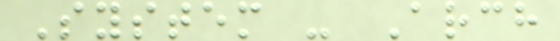System - Arch
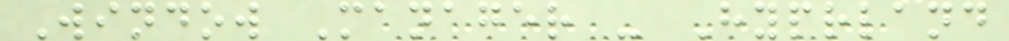Window Manager - Hyprland
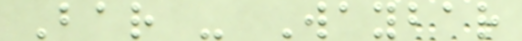Bar - Waybar
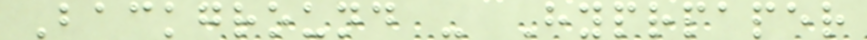Background - Hyprpaper
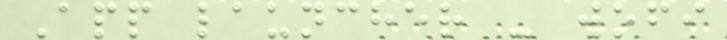App launcher - wofi
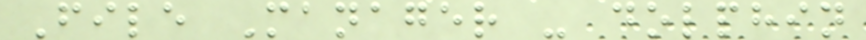File Manager - dolphin
